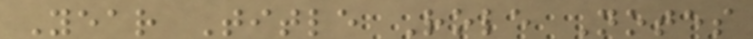Year Title Role Notes
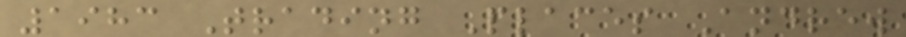1983 Trading Places Andrew
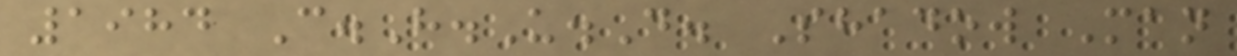1984 C.H.U.D. Shadow Man
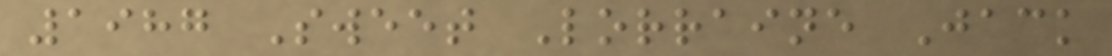1987 Sweet Lorraine Jack
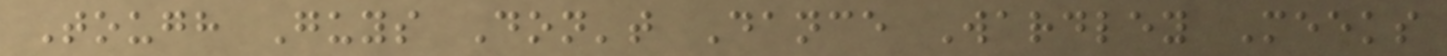Tough Guys Don't Dance Wardley Meeks
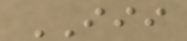III
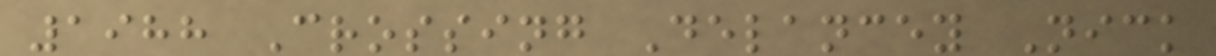1988 Crossing Delancey Nick
